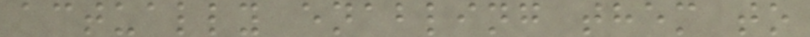actually enabling them to
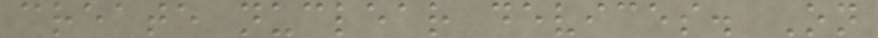create nuclear devices. On
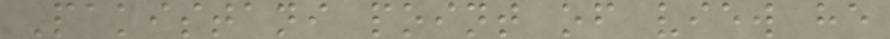Pakistani point of view he
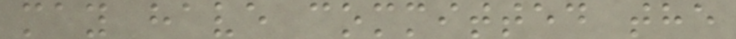may have committed the
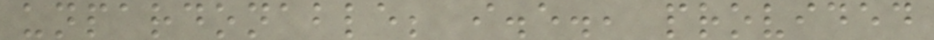unpardonable; i.e., provided
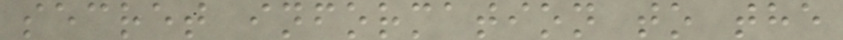secret information to the
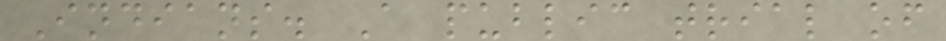Indians. A public trial of
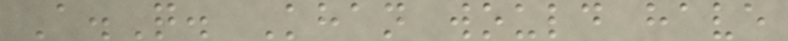A.Q. Khan would have
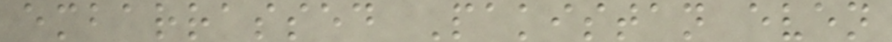embarrassed Pakistan even
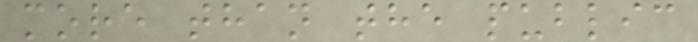more than the public
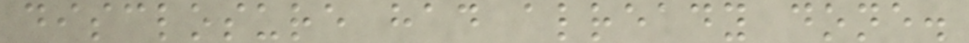disclosure had already done.
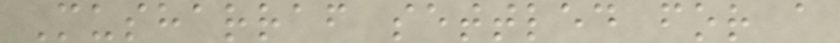Musharraf settled for a
